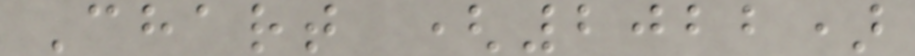Chart (2022)
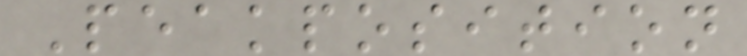Peakposition
